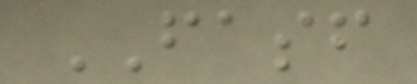FASF
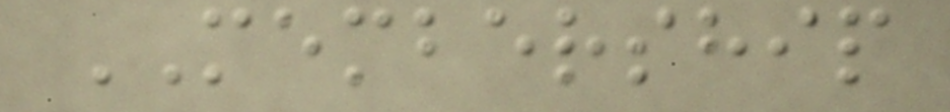MEMBERSHIP
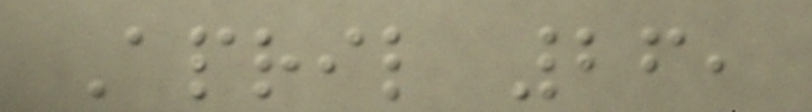April 26,
